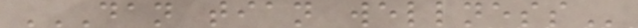DAN TIAN WELLNESS
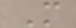M
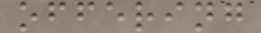offering
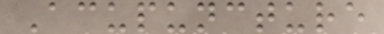Acupuncture
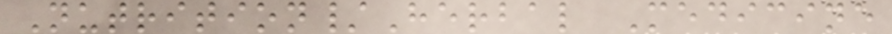Nutrition/Herbal Medicine
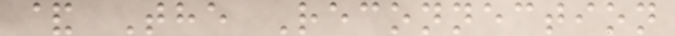& The Reconnection
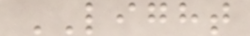LIGHT
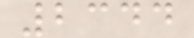2344
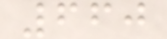660
